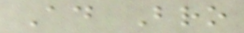Ad Bro
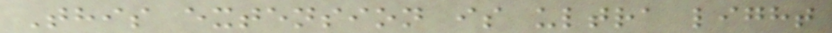This extension is ultra light
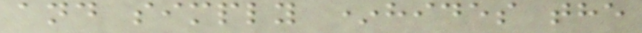and simply *hides the
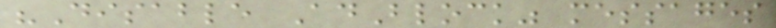"Disable AdBlock" messages
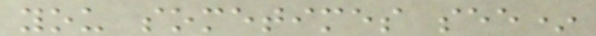you sometimes see*
